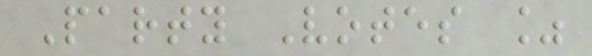Party Votes %
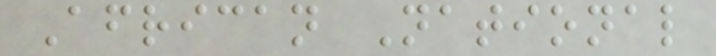African National
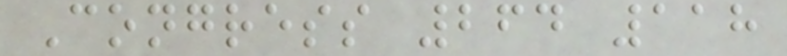Congress 264 118
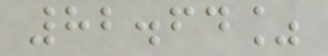82.64%
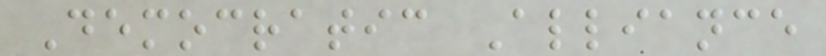Democratic Alliance
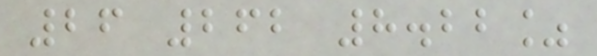26 262 8.22%
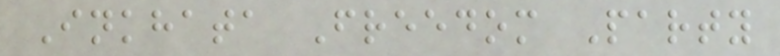Inkhata Freedom Party
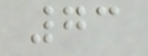73
